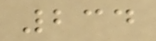234
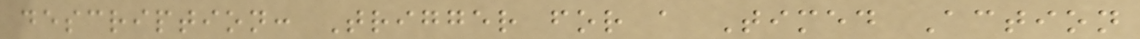description: Trigger for a Timed Action
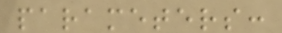parameters:
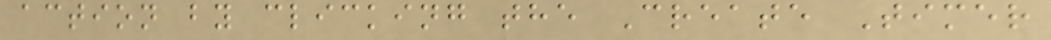action by clicking the Create Timer
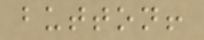button!
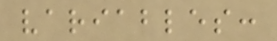variables:
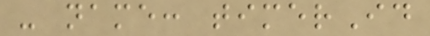- name: timerId
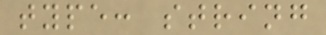type: string
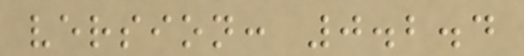version: 0.2.4
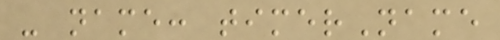- name: timerName
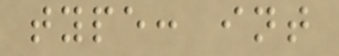type: int
